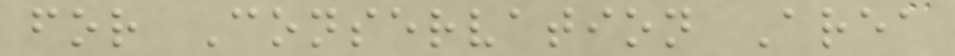for Conservation Area
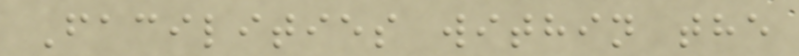Facilities within the
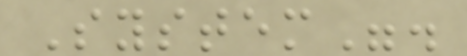System".
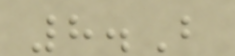8.B
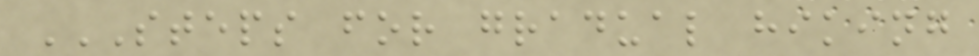STEPS FOR GRADUAL HIKING
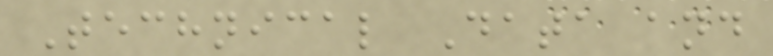Technical Data and
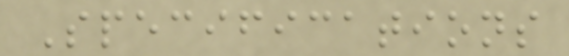Specifications
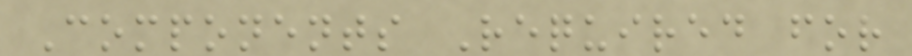Components Required for
